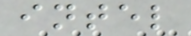intel
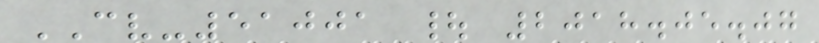CV-51001 | 2018.05.07
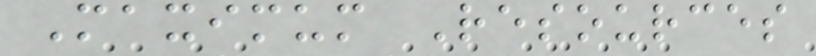Maximum Resources
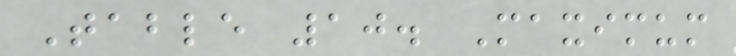Table 10. Maximum
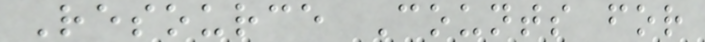Resource Counts for
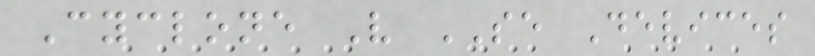Cyclone V SE Devices
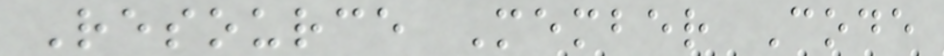Resource Member Code
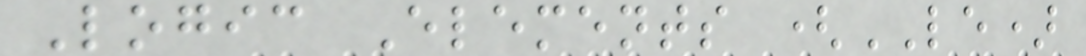Logic Elements (LE)
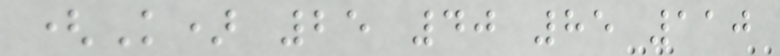(K) 25 40 85 110
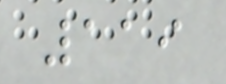119
